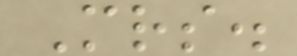Mrs.
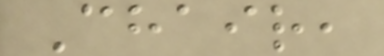Chair,
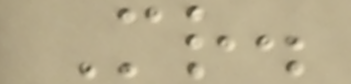Mr.
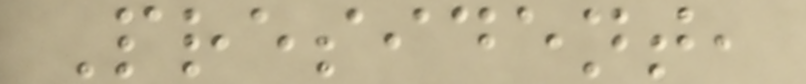President,
